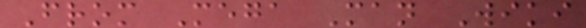From Mega Man Wiki
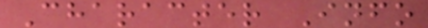Character Info
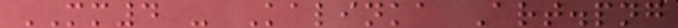MM4 - Kalinka Art.png
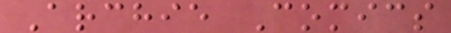Archie Comics
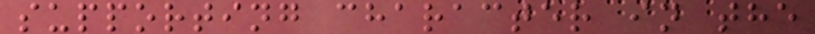supporting character in the
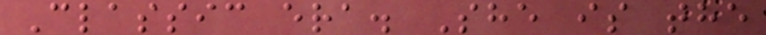Classic era. She is the
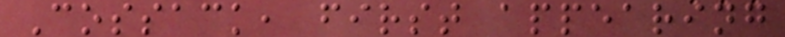Cossack, first appearing
